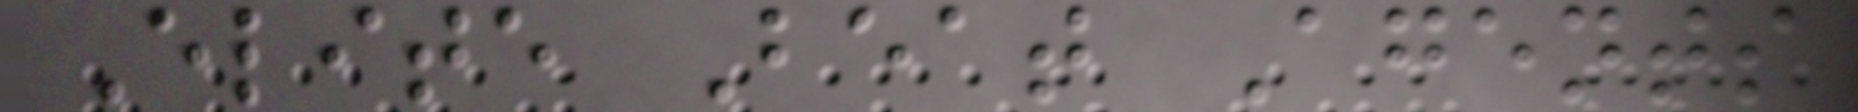Elite Beat Agents
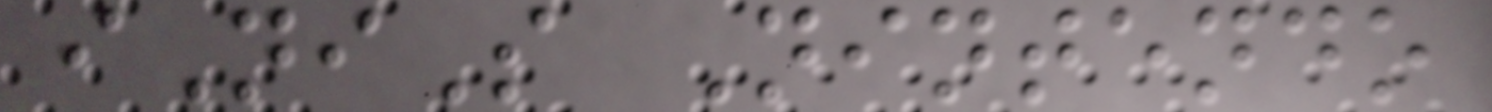iNiS Nintendo
